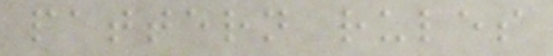pattern rules
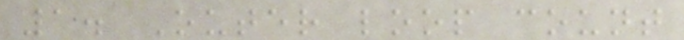1. Outer loop count
